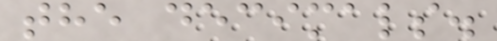the decimals.
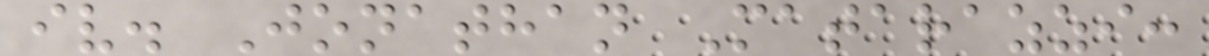iv. Jonathan Matarazzi:
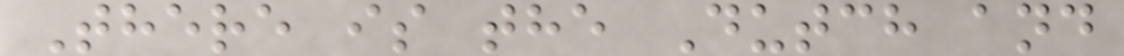There is the Dutch and
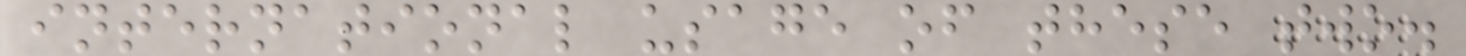international usage of these two.
